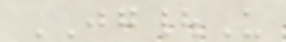JG|U
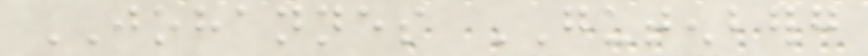JOHANNES GUTENBERG
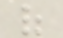of
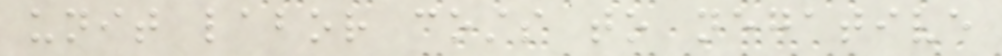unit labor costs to negative
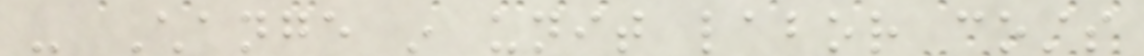- Change in unit labor costs
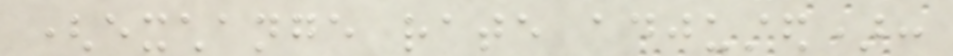(exchange rate adjusted):
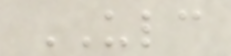ULC
